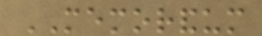MEMORANDUM
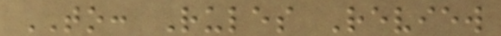TO: Rules Review
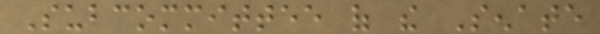Subcommittee of the Senate
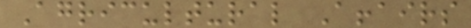Agricultural Affairs
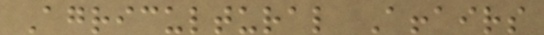Agricultural Affairs
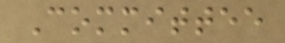Committee
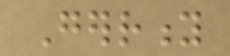Gerrity
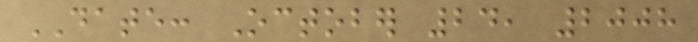DATE: October 24, 2008
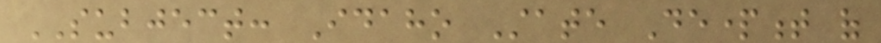SUBJECT: Idaho State Department of
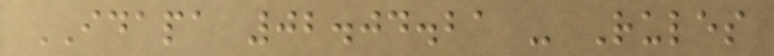IDAPA 02.04.21 - Rules
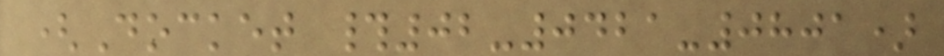(Docket #02-0421-0801)
